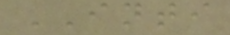INTI
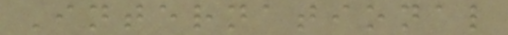International
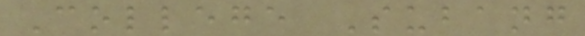College Subang
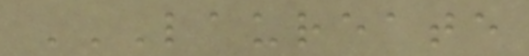LAUREATE
